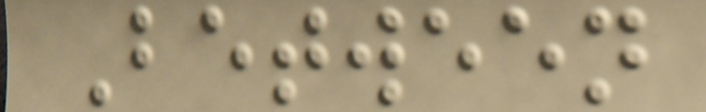Between
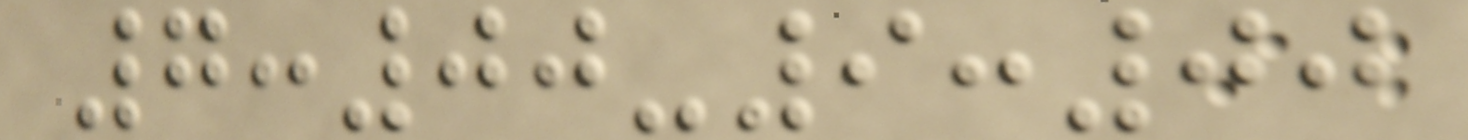7:00-9:00
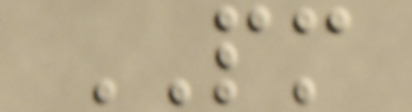PM
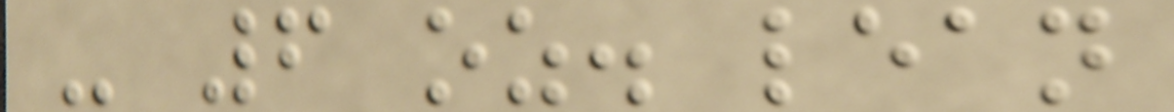- 6 oz. lean
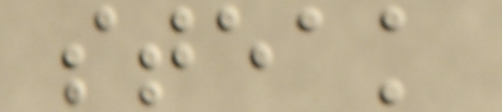steak
